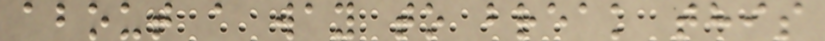about a way to break this
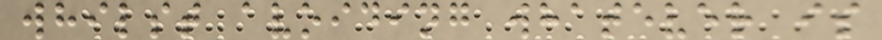whilst avoiding whatever is
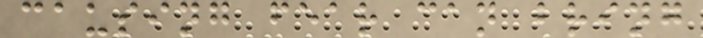causing fear can bring
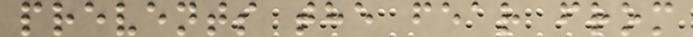prevents the fear from
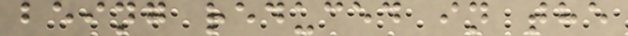being reduced in the
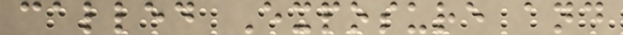called Exposure and
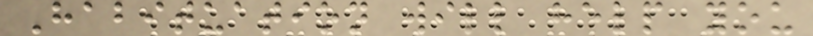Habituation will help you
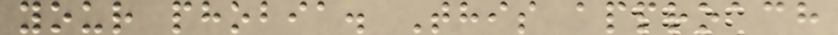your phobia. This approach
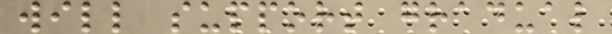will support gradual
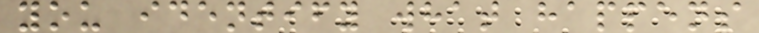you identify what happens
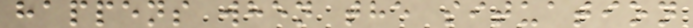happens when the situation
